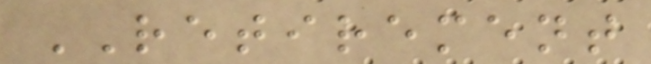RETIREMENT
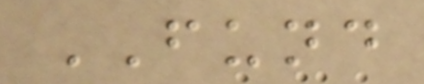FUND
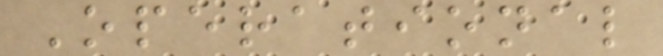Operational
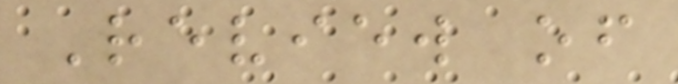Review of
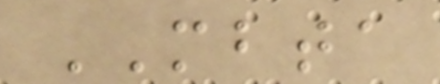MBTA
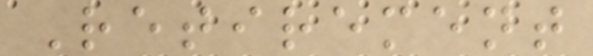Retirement
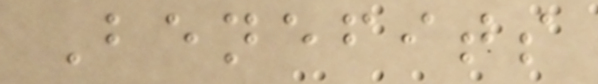Benefits
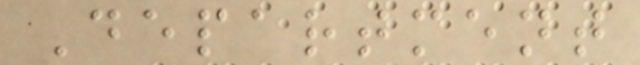Department
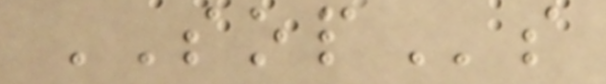SOPs
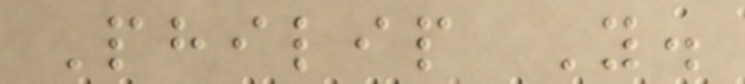Philip Y.
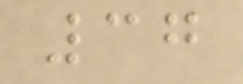37
